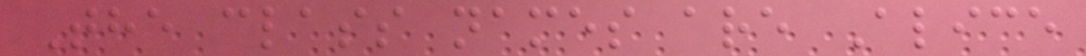The class names are Alice
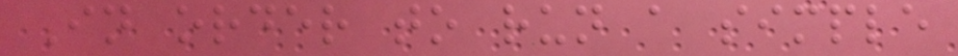In order to run a simple
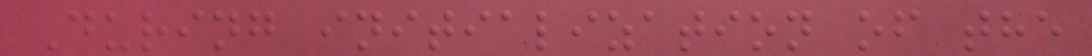During initialization of the
